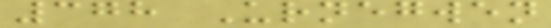378 Urnegwen
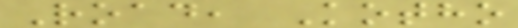Road, Kotho
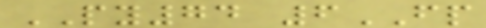PY74 6FP
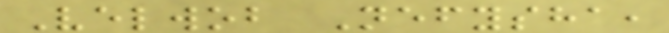Velwob Nefysha,
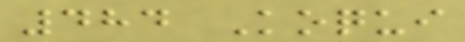484 Koqui
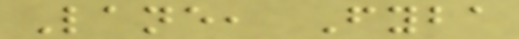Lane, Fyba
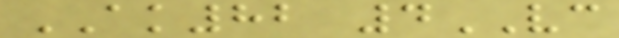AK82 4VC
